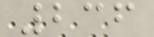236
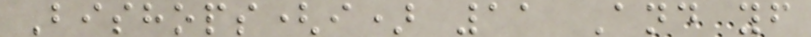Bishops(i) 11 And yf
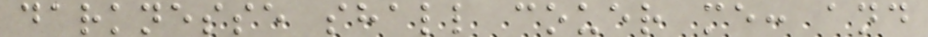darknesse shall couer me: and
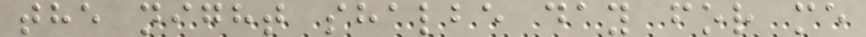the night shalbe day for me
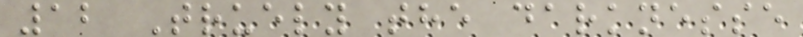12 Truely the darknesse
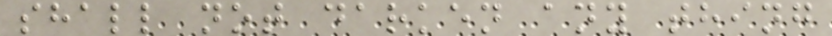shall not darken any thing
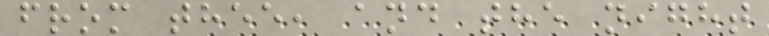from thee, and the night
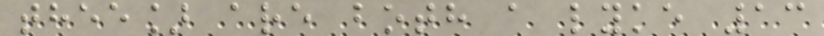thee] are both a lyke 13
